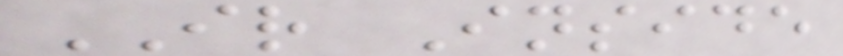IR Inside
